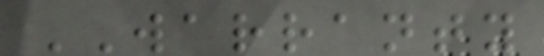WARRANTY
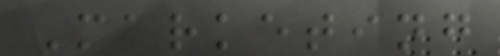Marketing
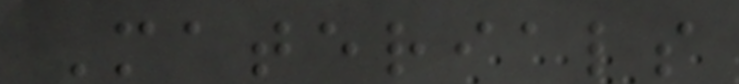Materials
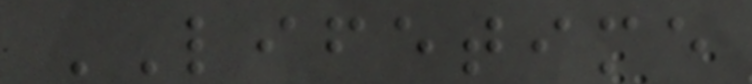LIFETIME
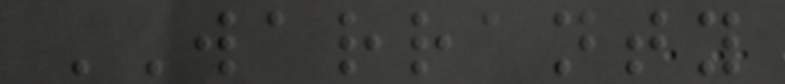WARRANTY
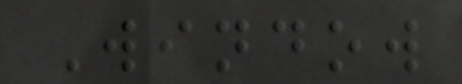Window
